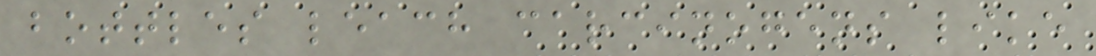bottles leach carcinogens like
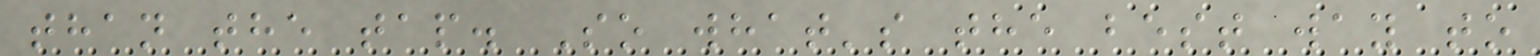than the tap. So what's the best way to
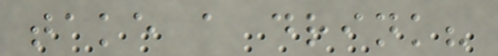take a drink?
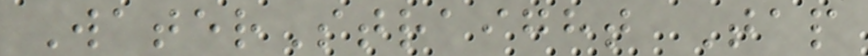WaterStraight Tap
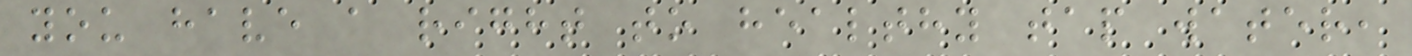you have a right to healthy tap water,
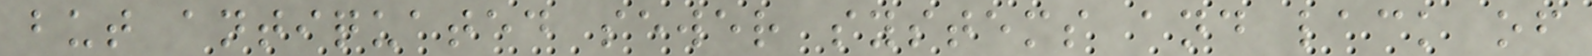but antiquated sewer systems and lack of
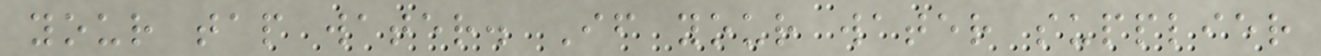your tap water. If your water supplier
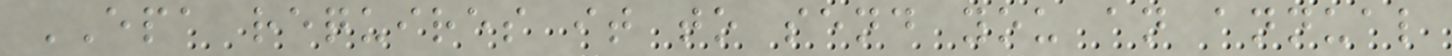EPA requires it to send you an annual
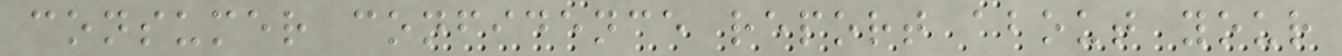consumer confidence report about your
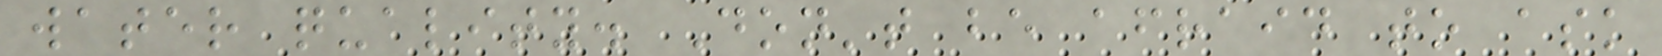water quality. Don't be afraid to ask
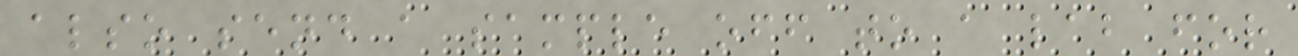also send a sample off to a lab for
